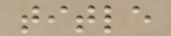title
